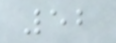52
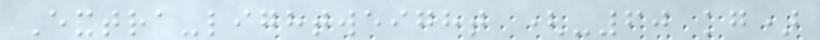Extra-lightweight (-60 kg)
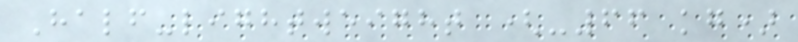Half-lightweight (-66 kg)
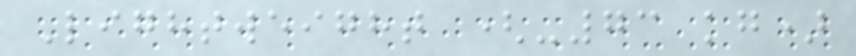Lightweight (-73 kg)
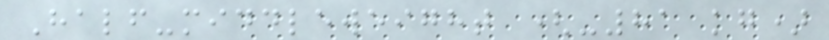Half-middleweight (-81 kg)
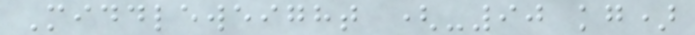Middleweight (-90 kg)
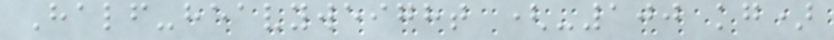Half-heavyweight (-100 kg)
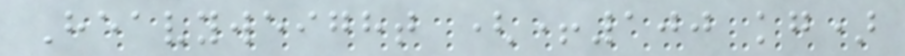Heavyweight (+100 kg)
